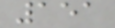151
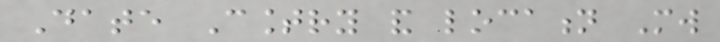Date Country and location Mw
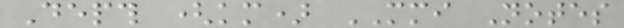Depth (km) MMI Notes
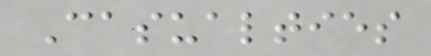Casualties
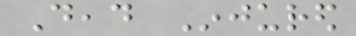Dead Injured
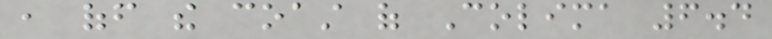, off the coast of Colima 6.4
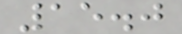15.0
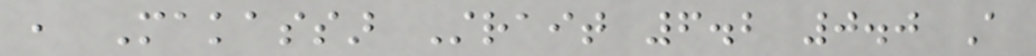, Makassar Strait 6.2 0.0 A
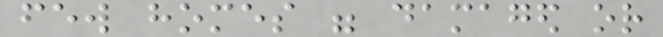few homes were damaged or
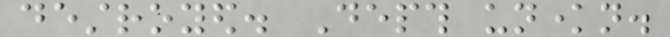destroyed. Depth unknown.
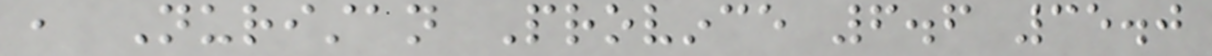, Nuristan Province 6.6 35.0
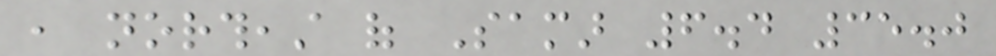, northeast of Samar 6.4 35.0
